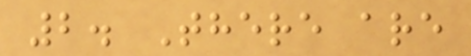2. There are
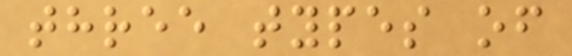three types of
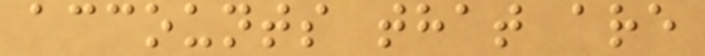accounts that are
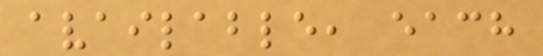available, each
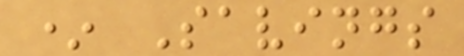* Savings
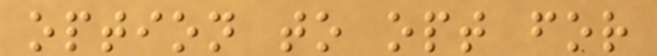option to opt for
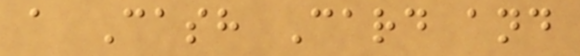a Cash Card and
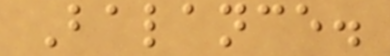Balance.
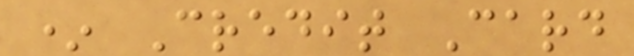* Credit Card
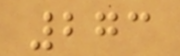273
